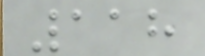118
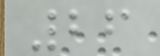26
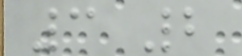3 2
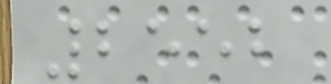2552
